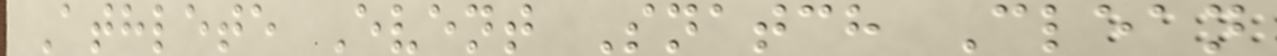Athlete Event Snatch Clean
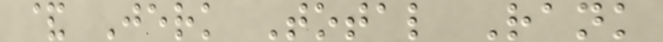& Jerk Total Rank
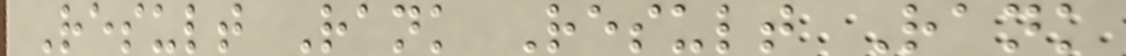Result Rank Result Rank
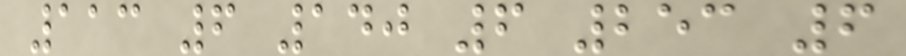113 6 140 6 253 6
